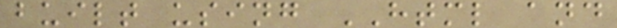built using HTML and
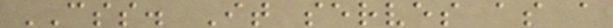CSS. It serves as a
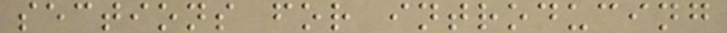sections for introducing
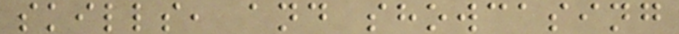skills, and showcasing
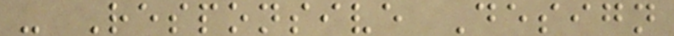- Responsive Design
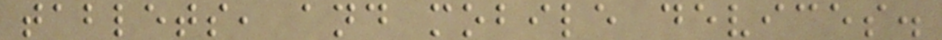tablets, and mobile devices.
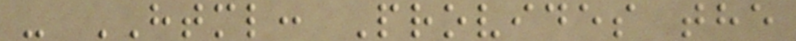- HTML: Provides the
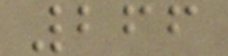266
